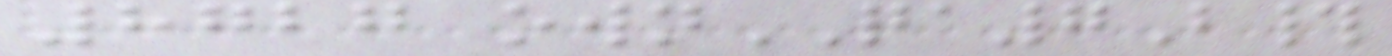8727 ownQA7B#
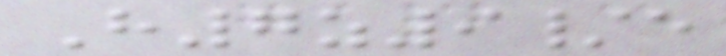H7z9/e
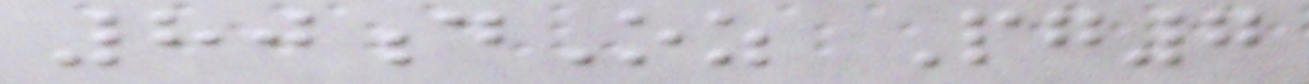80dOz Pg7
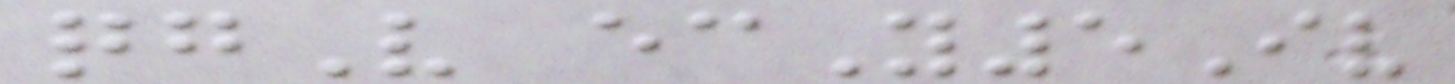qgV ecY5Iv
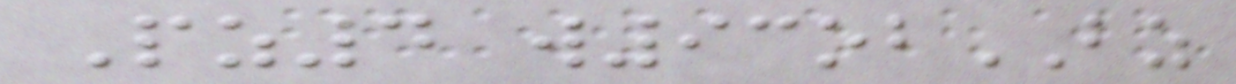Pz4 w93obBZ
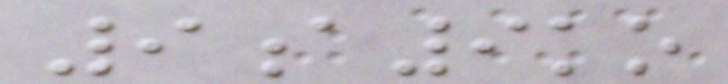9a9ko
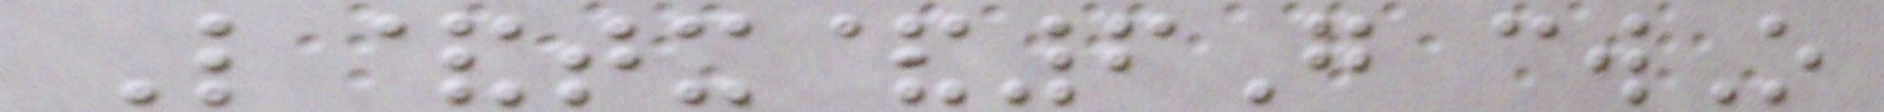L&tx&6G cwO
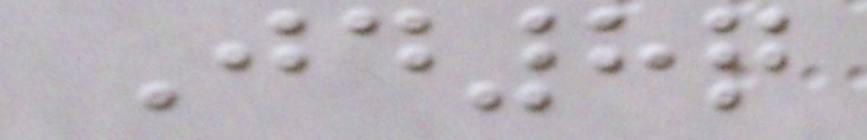Jd8q
